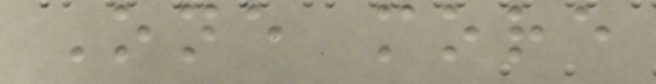One more
